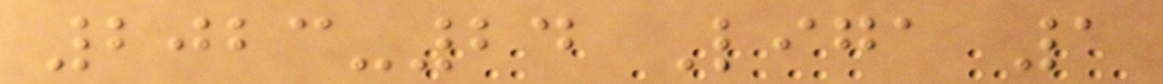2023-24 Liga 1
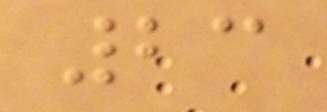23
